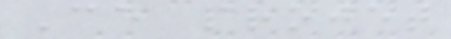Ce projet
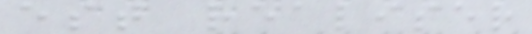est realiser
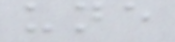une
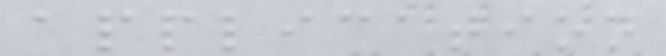application
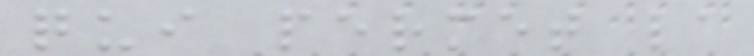qui permet la
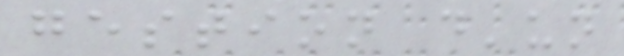gestion d'un
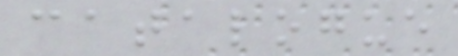catalogue
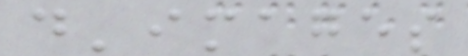d'images
